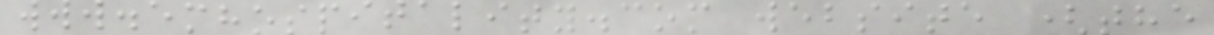www.emhospitality.com website (the
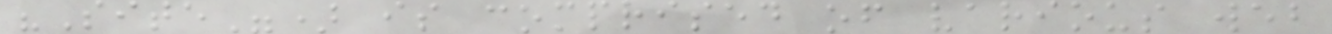"Site") is comprised of various web
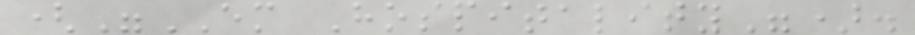("EM Hospitality").
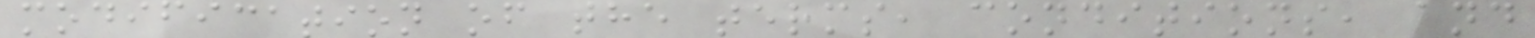modification of the terms, conditions, and
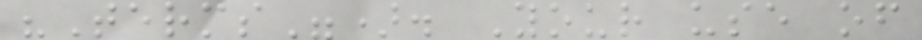"Terms"). Your use of
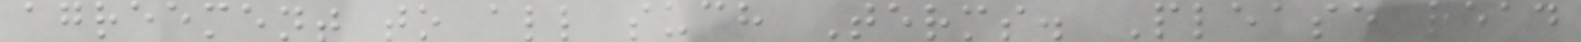agreement to all such Terms. Please read
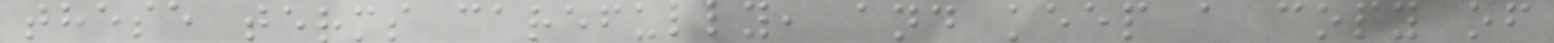these terms carefully, and keep a copy of
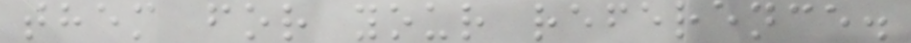them for your reference.
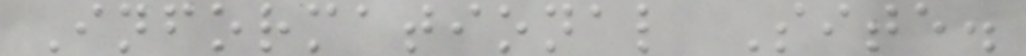Informational Site.
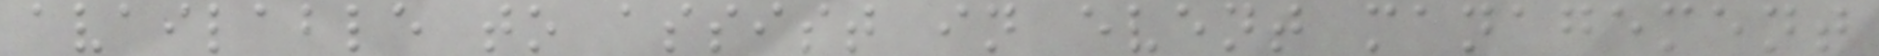available to assist in event management
